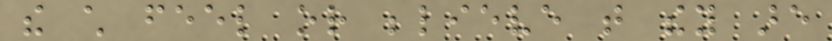the child feel or believe that they are
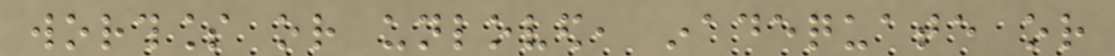worthless or unloved, inadequate or
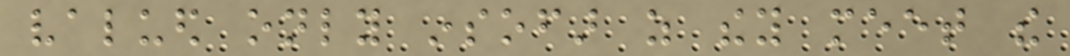valued only insofar as they meet the
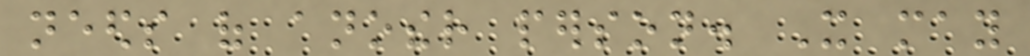needs of another person. It may
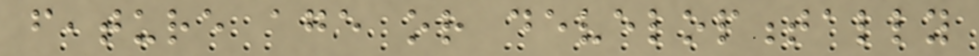feature age or developmentally
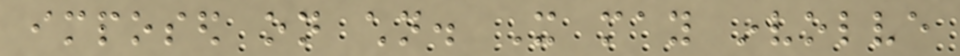imposed on children. It may involve
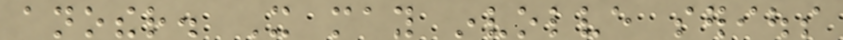another. It may involve serious
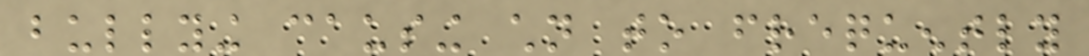bullying causing children to frequently
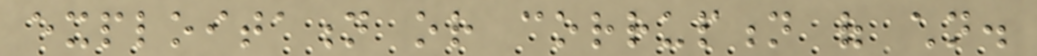exploitation or corruption of children.
